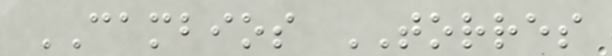CAMBIOS TORRES
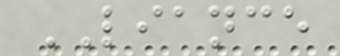LIANCE
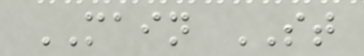MAIN ST
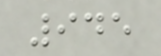945
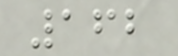162
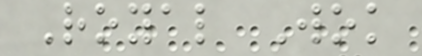Royal Wok
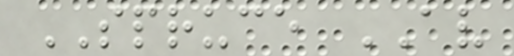SPRUCE AV
